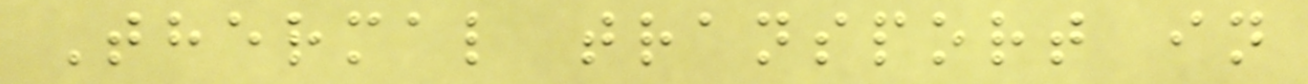Thermal transport in
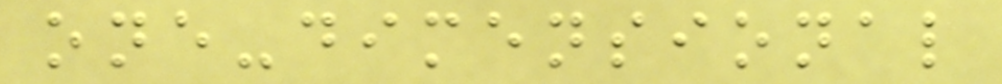one-dimensional
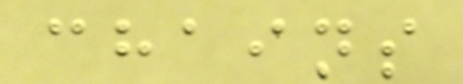chains
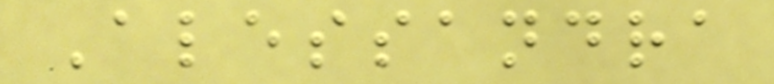Alessandra
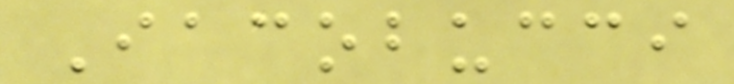Iacobucci
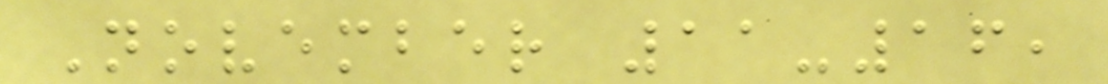November 11-16,
